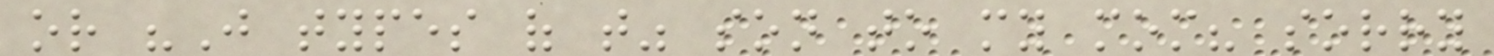or "Just types of that" son to my mom? sorry
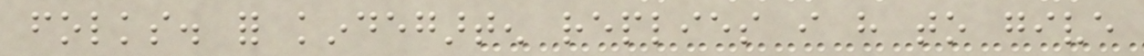folks. for kindegarten replies i have to give
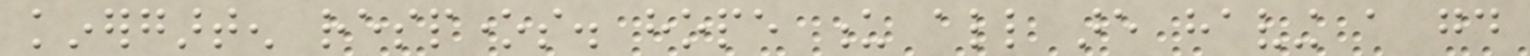kinergarten respones. hope u all are having a good
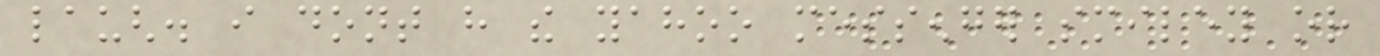laugh. i dont have the yahoo messenger smiley or
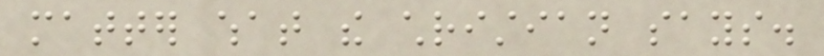matter what the christian says.
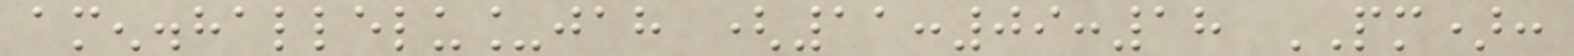amen.hallelu_jah (11:09:18 PM):
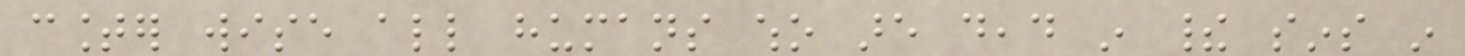counter wise all humans who are dead in their sins in
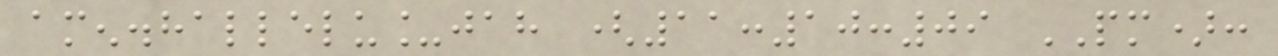amen.hallelu_jah (11:10:09 PM):
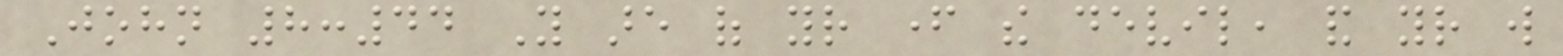John 8:44 You are of your father the devil, and your will
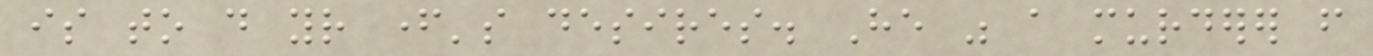is to do your father's desires. He was a murderer from
